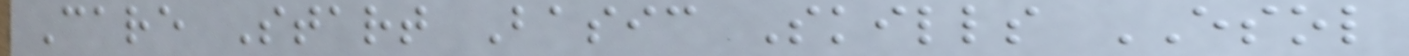Care Start Basic Skills ESOL
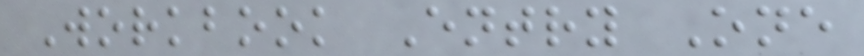Workbook Entry One
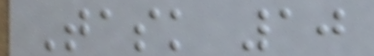Task 10
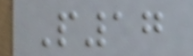P17
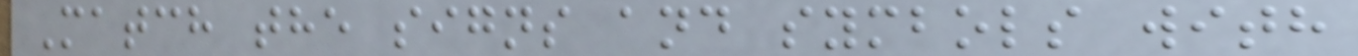Match the signs and symbols with
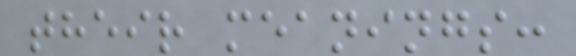their meanings:
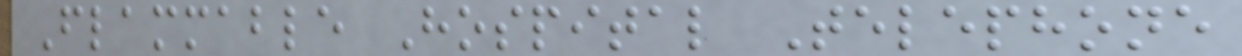Flammable Hospital Telephone
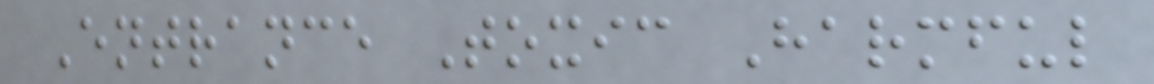Entrance Toxic Harmful
